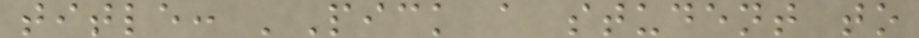title: 'Pick a student to
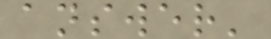answer'
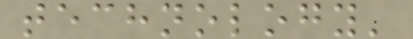technology'
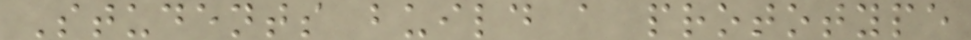Students build a prototype
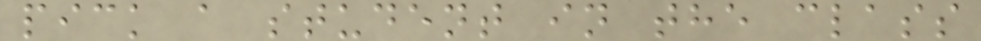pick a student in the class
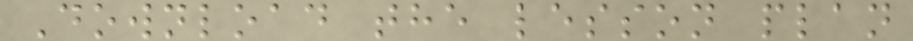Download the lesson plan
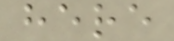here
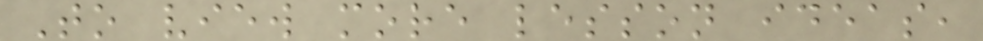To view more lesson ideas,
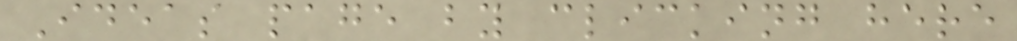Ideas page by clicking here
